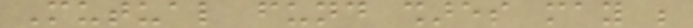Mutual fund shares may be
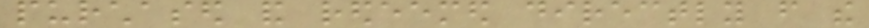purchased and redeemed directly from the
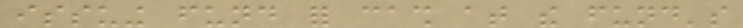issuing fund for cash at the fund's
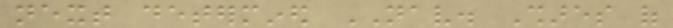next determined NAV. Shares of
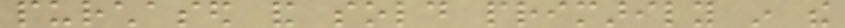purchased and sold primarily in the
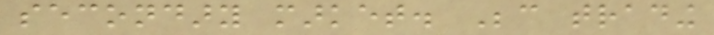secondary market. Because trading
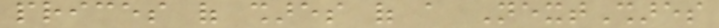prices of shares of a NextShares
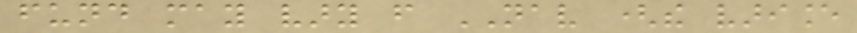fund may vary from NAV (the variance
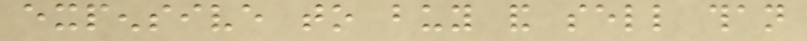expensive to buy and sell than
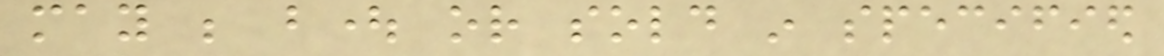may be bought or sold in specified
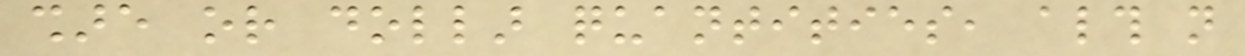share or dollar quantities, although not
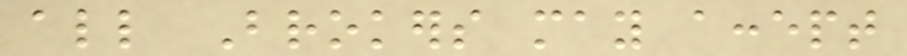all Brokers may accept
